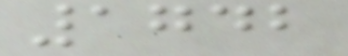1742
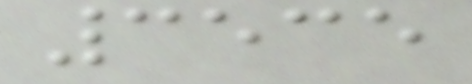3535
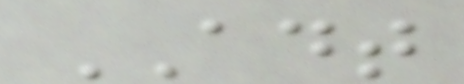ADT
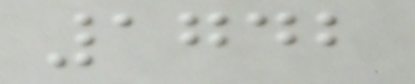1742
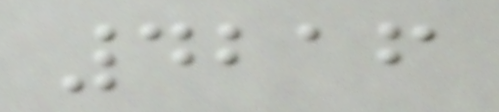4216
